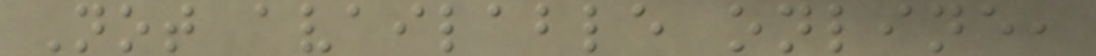Not available online,
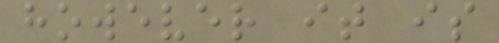however it is
